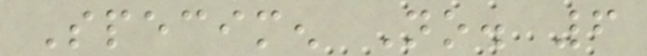Specimen No. 6
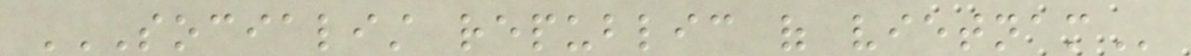SOCIALIST REPUBLIC OF VIETNAM
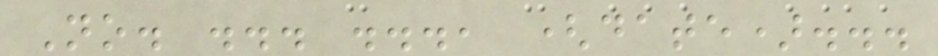No. ... ..., (date)...
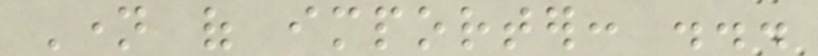Name of importer: ...
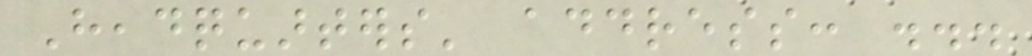Headquarters' address: ...
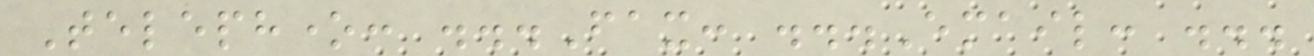Telephone: ...Fax: ...Email: ...
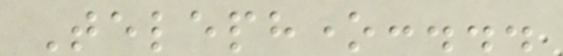Telephone:...
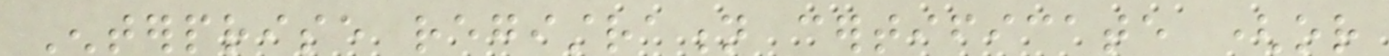Enterprise registration certificate (or
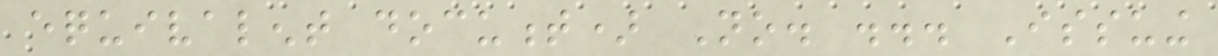equivalent document) No. ... Issuing
